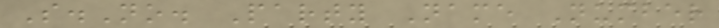S.No. Party Name Number
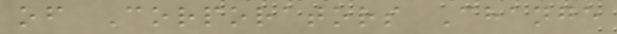of Corporators Change
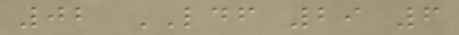02 LDF 29 6
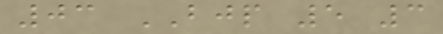03 BJP 5 3
